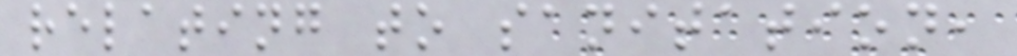relating to sanitation,
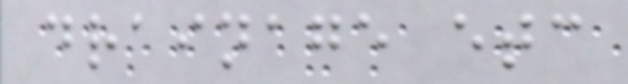drainage etc
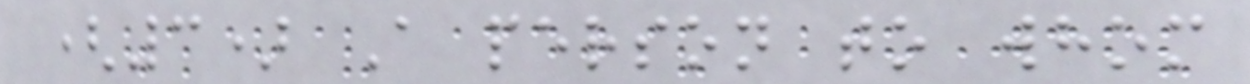(3) A person to whom
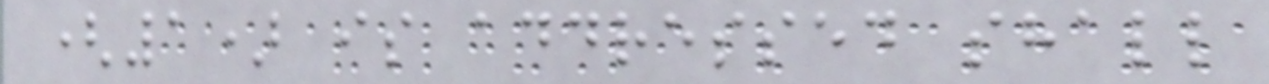(1) is addressed shall
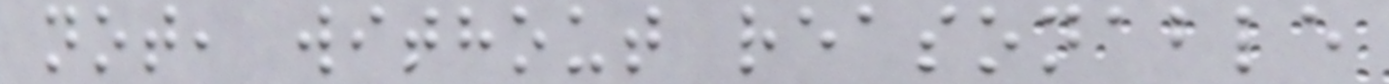not, without reasonable
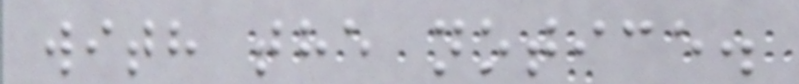with the notice.
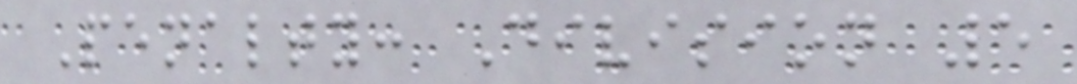Penalty: Division 5
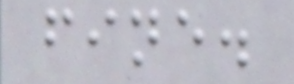fine.
